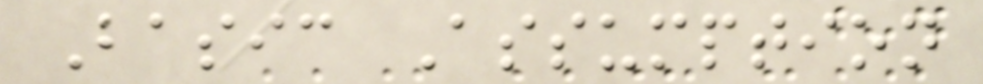Basic Assumption
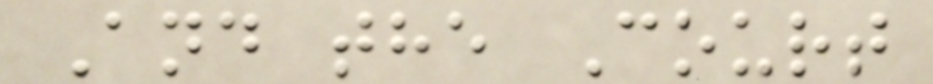And the Court
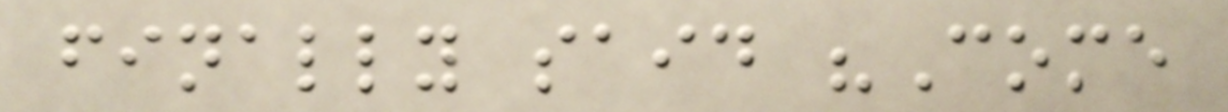finally said "Come
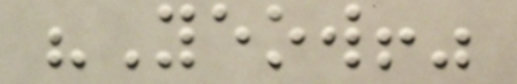"Yeow!"
